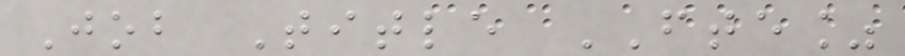Job Title FTE%
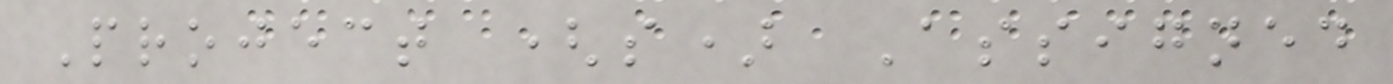Project (s) Assigned
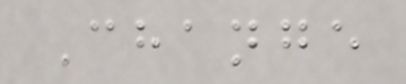Change
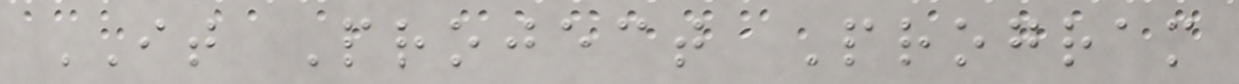IT Project Program
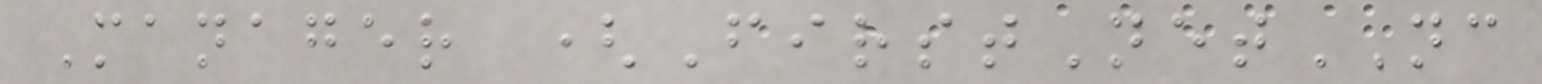Manager (FirstNetNC
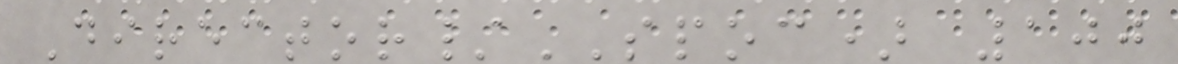Director/SPOC) 100
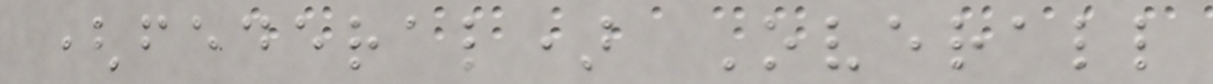(federal) Overall
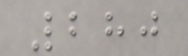280
